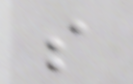s
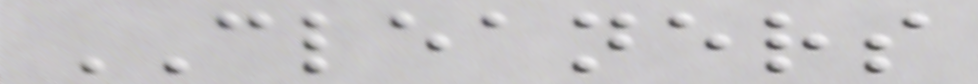CLEANERS
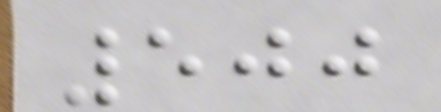500
